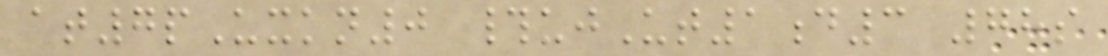at7pUxkn0 #ujUt1d3 78s
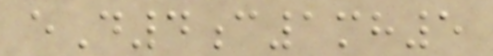eD4c1mh5
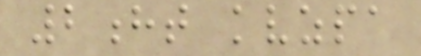2ht kvzpa
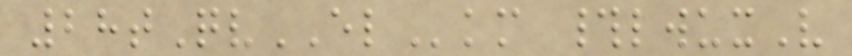28tQvELkm #lwuxV
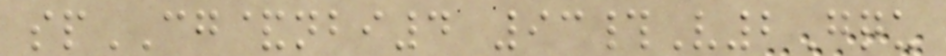spCG&nbi4 93#V2Gqu
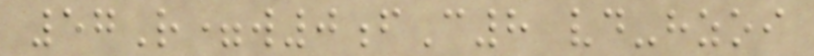57R=w0fC8 vd-hzoi
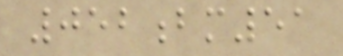052bm51
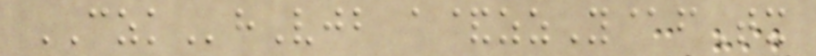CZKhVjb a&zzY@fTx
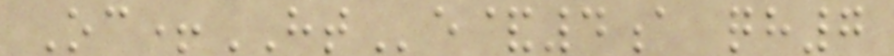Oc+HTe&4a qh7
